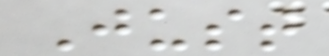Just
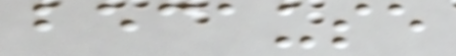because
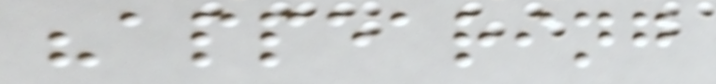"appearing
